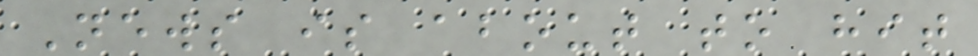News is about to hit
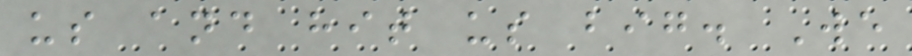us and hit us big. We
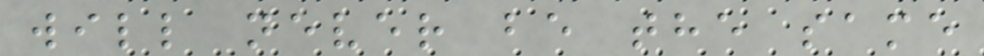will never be the same
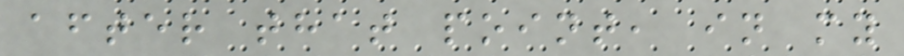after that point, in my
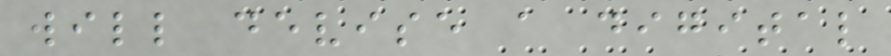will devise a digital
